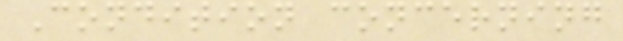Condition concerning
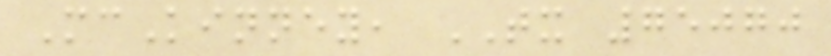McKinney, TX 75070
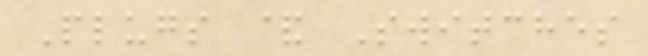Plugs & Switches
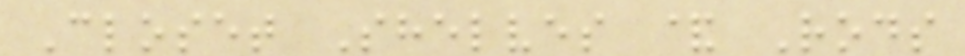Closet Shelves & Rods
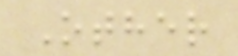Other
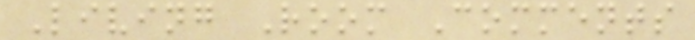Living Room Comments
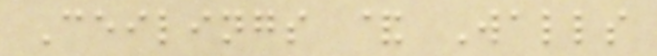Ceilings & Walls
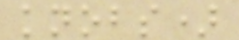knobs)
